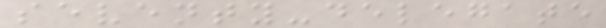seventy-delegate
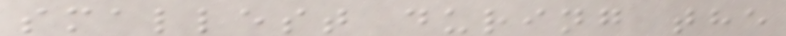smallest during the
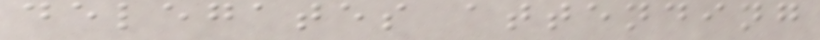delegates attending
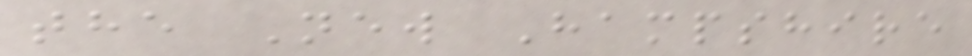the New Hampshire
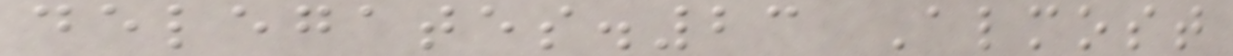delegates.23 Almost
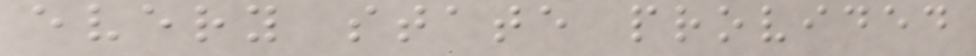every state provided
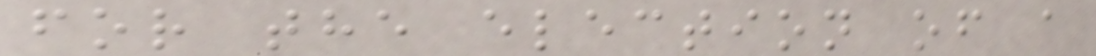for the election of a
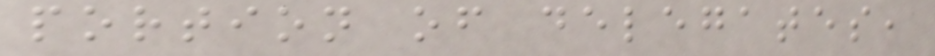portion of delegates,
